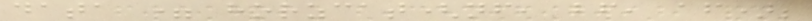data = horzcat(nf, bf, af);
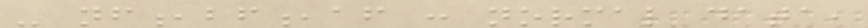- nf,bf,af : normal data,
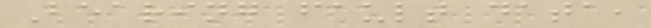Bearing fault data,
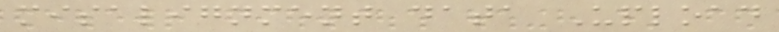misalignment data Upload
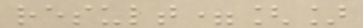result=[]
